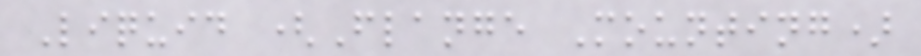Liquid (Flange Mounting)
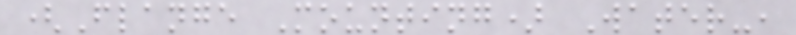(Flange Mounting) Water-,
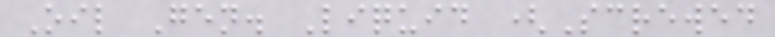Oil Gen. Liquid (Screwed
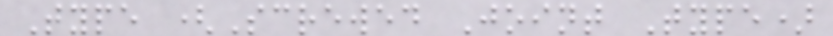Type (Screwed Joint Type)
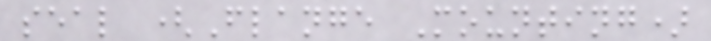seal (Flange Mounting)
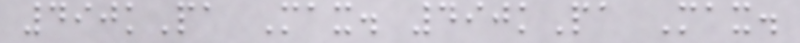490kPa Max. 490kPa Max.
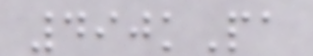490kPa
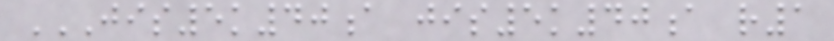JIS5K40A JIS5K40A R1
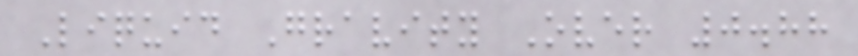Liquid Gravity Over 0.88
